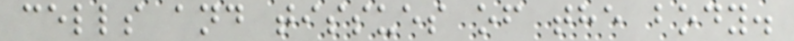cells and tissues of the body.
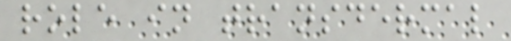role in transdermal
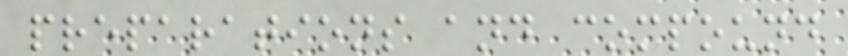preparations and compound
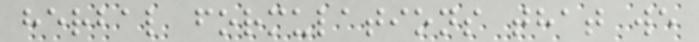herbal formulations that we
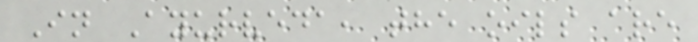In Ayurveda, the oils are
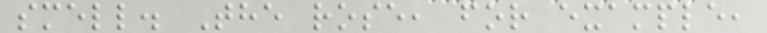smell. The rose, for example,
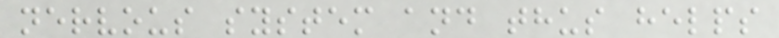nervous system and thus helps
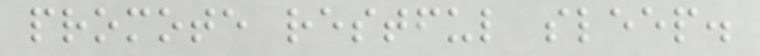promote restful sleep.
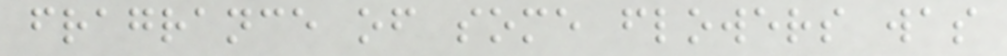fragrance of some flowers was
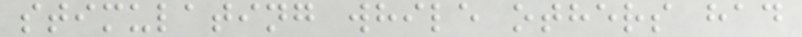stimulating while others had
